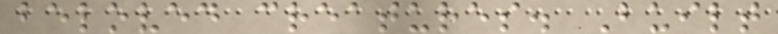beloved creatures. Built
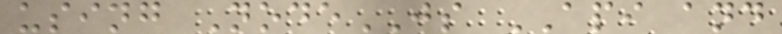using NodeJS API and
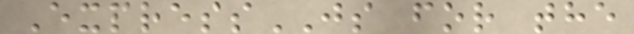ExpressJS for the
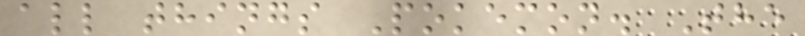all things Pokemon. The
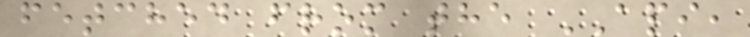fetched from the API,
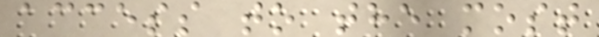access to the most
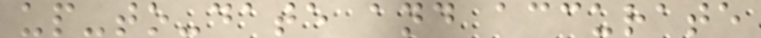up-to-date and accurate
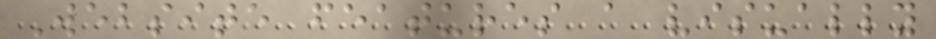Website features a visually
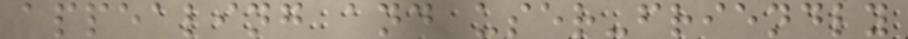appealing and user-friendly
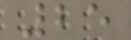25
